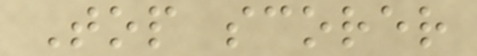Top scorer
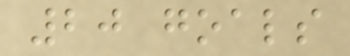20 goals
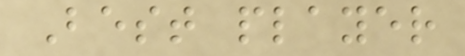Best player
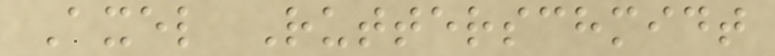Axel Rutterschmidt
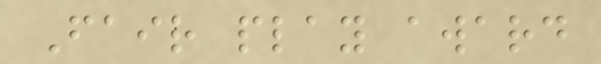Fair play award
